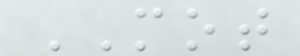MOT
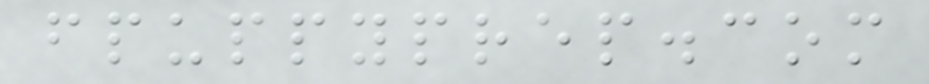fpuppyprep.com
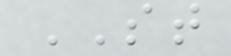ST
